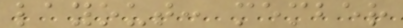layout: member
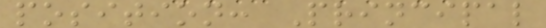position: Principal
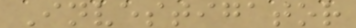Investigator
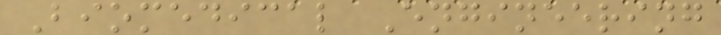Biomedical Engineering
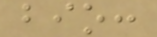bio:
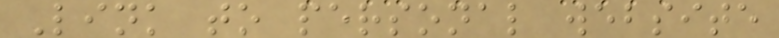Link to personal website
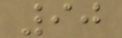90
